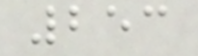253
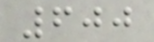600
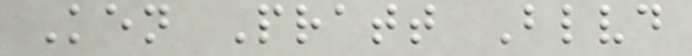Ken Pratt Blvd
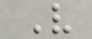V
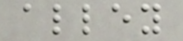alley
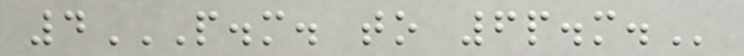4P.M. TO 6P.M.
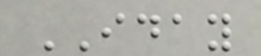IDAY
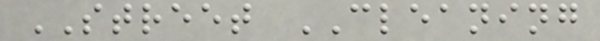STREET CLEANING
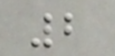2
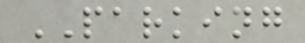PARKING
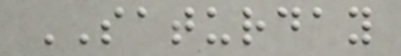SATURDAY
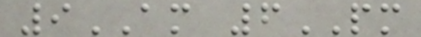9AM 6PM
